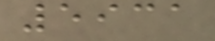5931
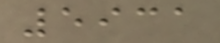5931
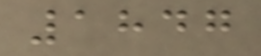1847
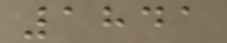1841
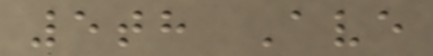5th Ave
